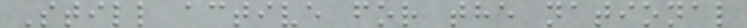Still active for the national
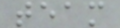team
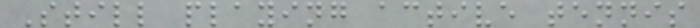Still playing active tennis
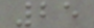25
